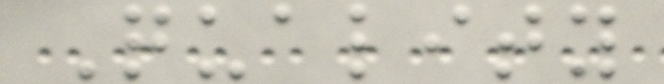Quality
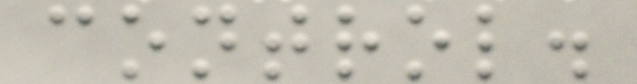control.
